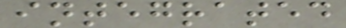integrated
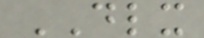DLX
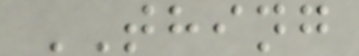THING
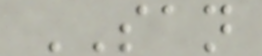SAN
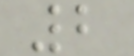2
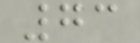73
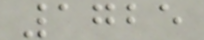1725
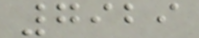7929
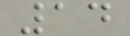14
